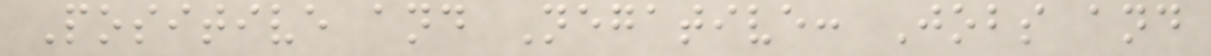Positive and Negative: Jobs and
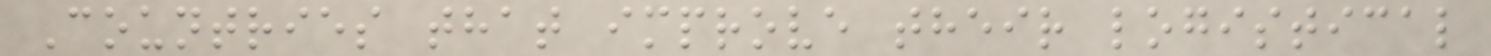Countries that improve their logistical
